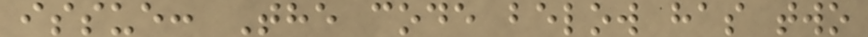issue: The code below has two
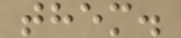them.
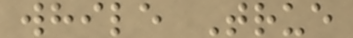while True
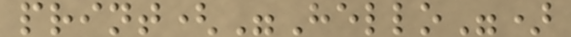print("Hello")
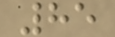85
